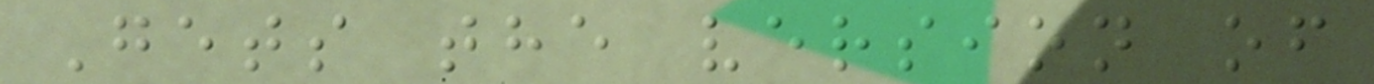Gets the version of
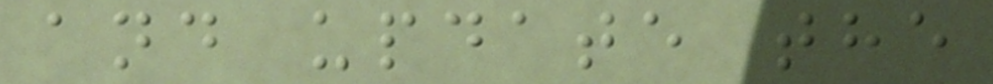and update the
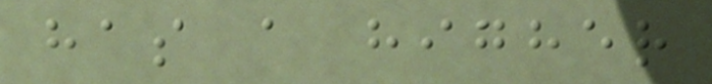has a higher
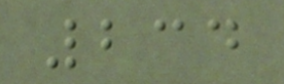234
